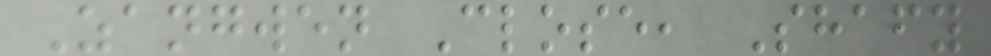Zangwen Close, Shafy
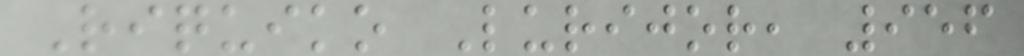Riquiko Lurijor, 956
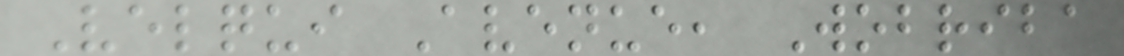Velqui Avenue, Wobriba
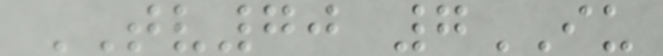TV70 7IU
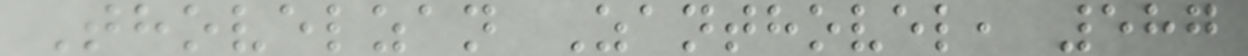Thovelzan Zanthovel, 587
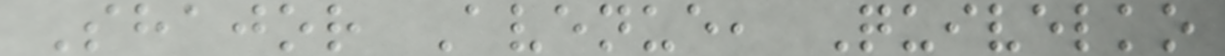Shajor Avenue, Quivelko
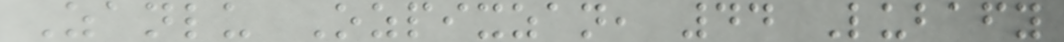Zanlu Ozpixzan, 44 Lubafy
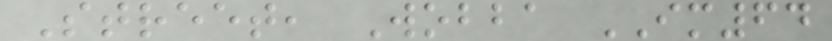Street, Wobba IM64
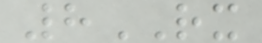8RX
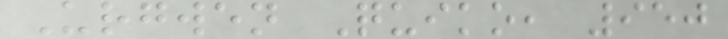Urgwen Quiko, 950
